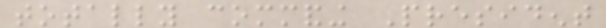totally commanding President
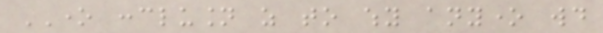ONE conclusion as to why anyone would
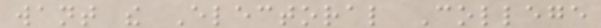want the Electoral College
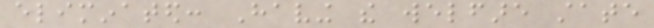eliminated: Having the welfare state
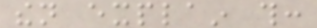then explain this:
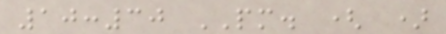10:30 PM. ( )
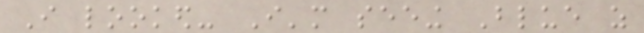I looked- I'm seeing Blue as
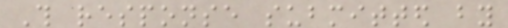This response submitted by
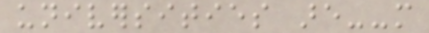universities are--more
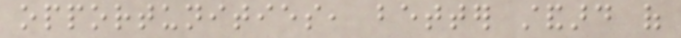opportunities, better standard of
